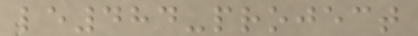le484-project
